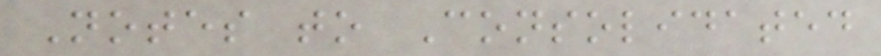Notes to Consolidated
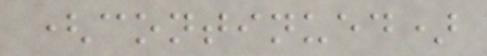(continued)
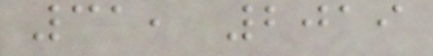31, 2019
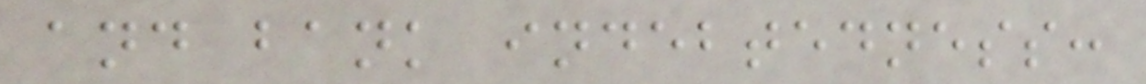and bank indebtedness:
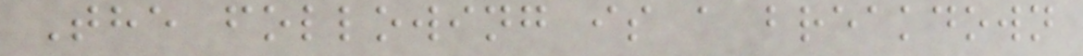The following is a breakdown
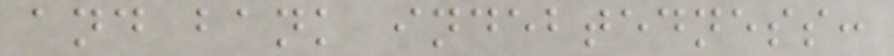and bank indebtedness:
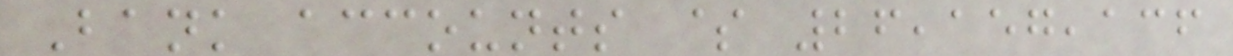Bank accounts $ 26,157,136
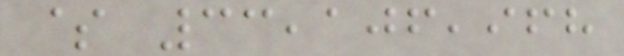$ 33,106,968
